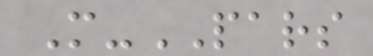M-PARS
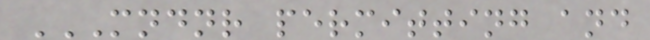MNDNR PERMITTING AND
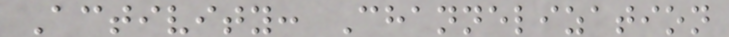Activity: Channelization
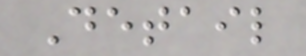Detail
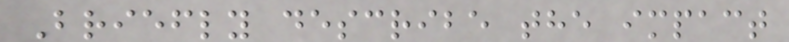Briefly describe the impact
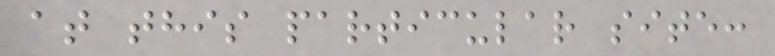at this particular site:
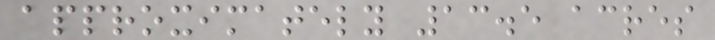approximately 13.5 acres
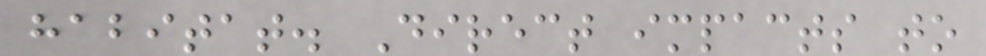habitat. Direct impacts to
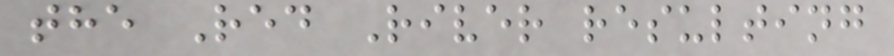the Red River resulting
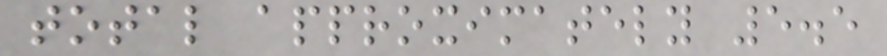total approximately 5.5
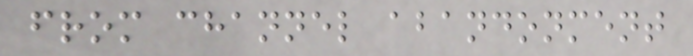from channel abandonment
